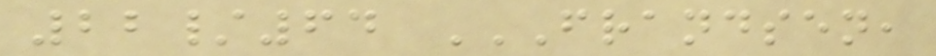22/64 FRANDSEN,
